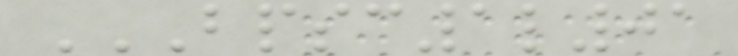BPSC1L01
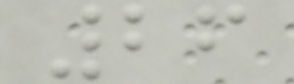26
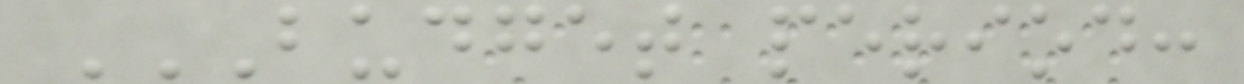BUDGET PERIOD:
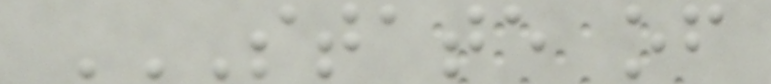STATE OF
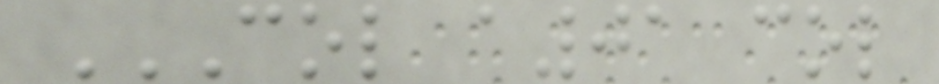COL A01 COL
